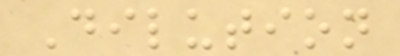Dilution
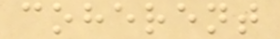coherent
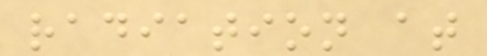radiation at
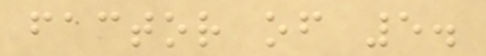factor of 5.
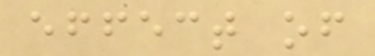effect of
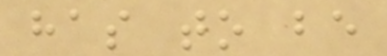has to be
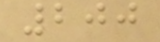200
